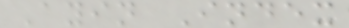Ayin Index
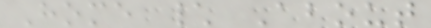Home \ About
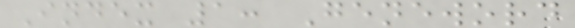Index 1: Geneword
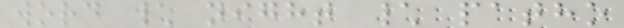word \ night \ patho
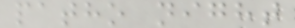patho night
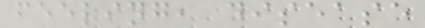feeling, disease
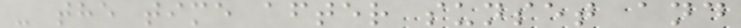- the time after sunset and
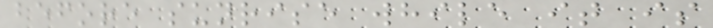before sunrise while it is
